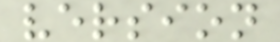version
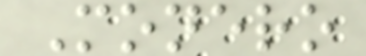Monero
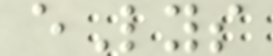eLys
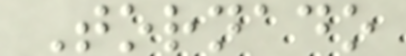Tornado
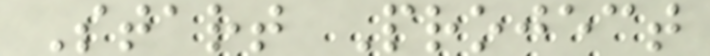Start Project
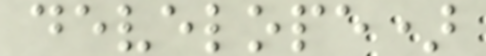develope)
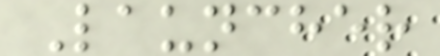Launcher
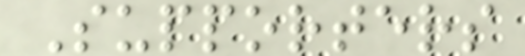Supporters
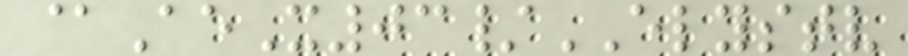@AeX03/ELYSTV
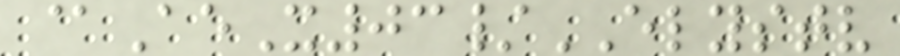@AeX03/ELYSTV
